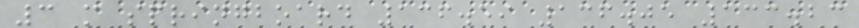3 m springboard 136.59 136.05 133.23
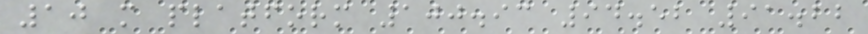10 m platform 100.93 94.52 91.22
